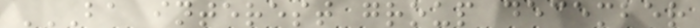BA INTEREST GROUP DECEMBER
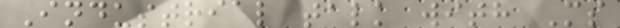Industrial talk with Ms
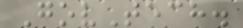GovTech.
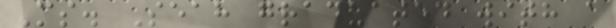Ms. Seah graduated with a
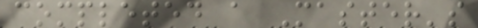completed a Master's
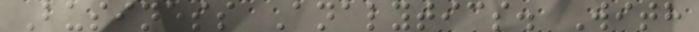Business Analytics. With
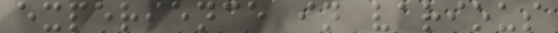experience in various
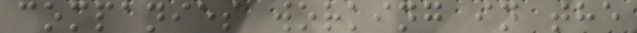companies working in the
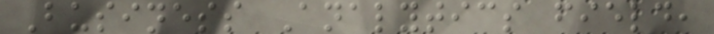Business Analytics field,
